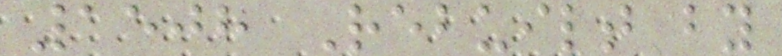1508 Rebuilt by
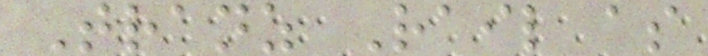Tranz Rail as
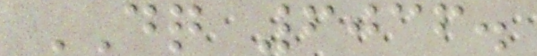DQ 6036.
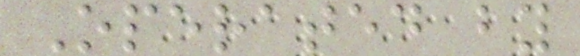Operated by
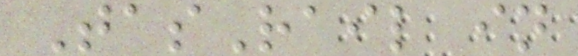TasRail in
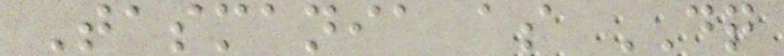Tasmania as DQ
